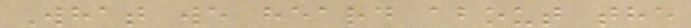What we heard about the
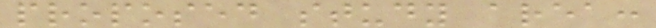proposed study area:
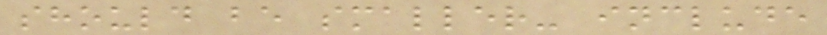should be smaller- include
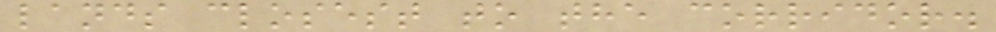lands closest to the corridor.
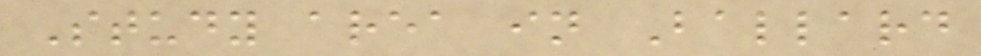Study area in Ballard
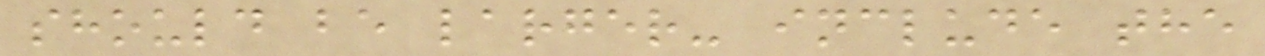should be larger- include the
